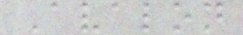Avalon
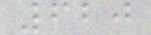620
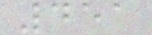451
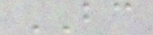BC
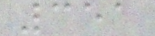351
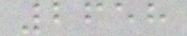2658
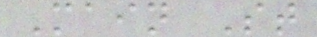Main St
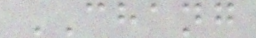CHANG
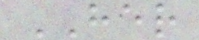HER
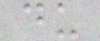du
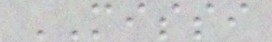MISSI
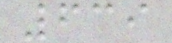639
